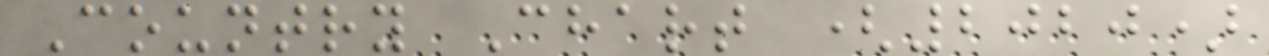Country Chart (2020)
